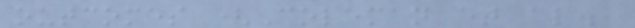outcomes (Coleman et al.,
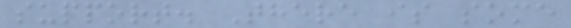support. There is some
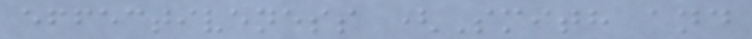effectiveness (Smith and
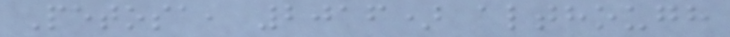Petosa, 2016) although
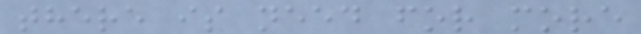there is need for more
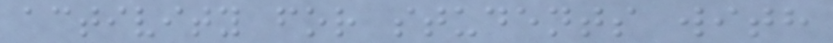activity for students with
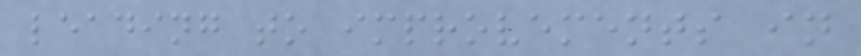leading to improvements in
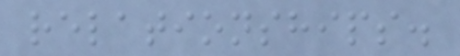relationships.
